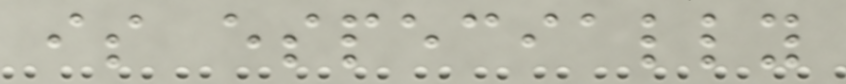is especially
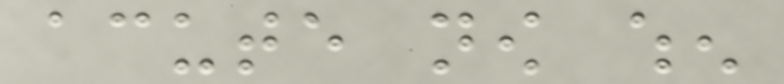acute now when
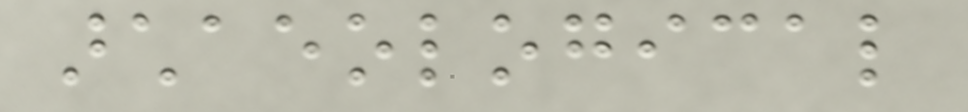archaeological
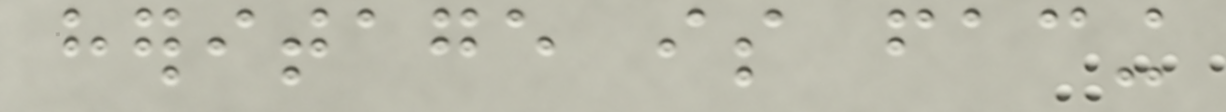heritage is facing
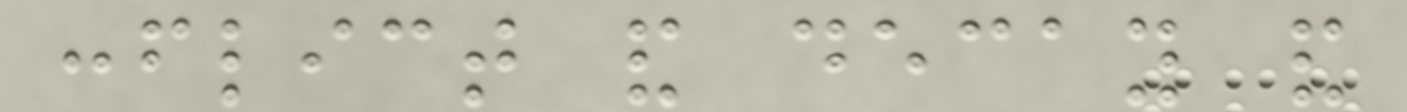conflict and decay and
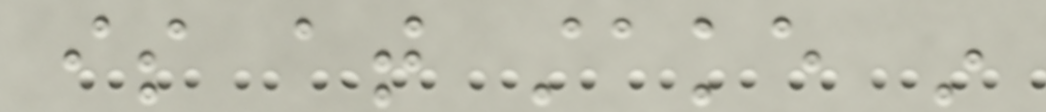is at stake in
